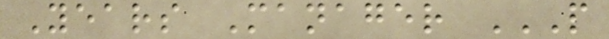Years Manager P
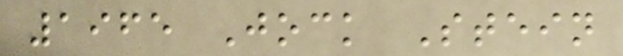1965 Jock Stein
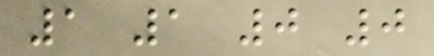1 1 0 0
